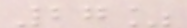27%
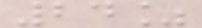24%
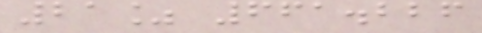21% 661.226
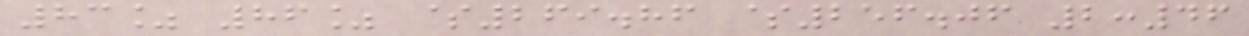83% 86% $269.86 $256.06 2:46
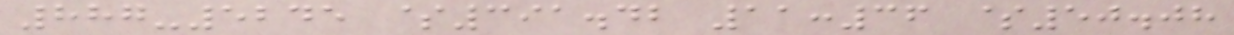887-5245 $391.42 11:36 $50.08
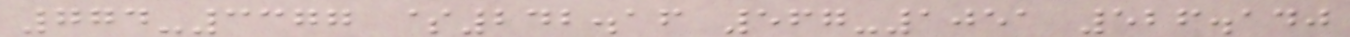774-3377 $242.16 567-1051 526.140
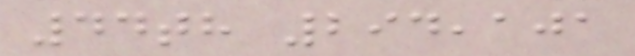44th 294,101
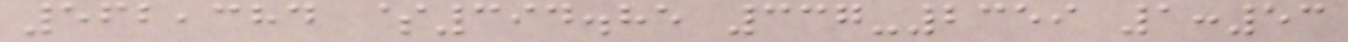562,384 $394.85 337-2359 1:53
